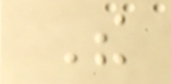The
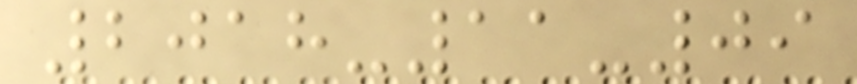2018-11-09
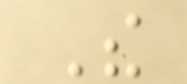The
